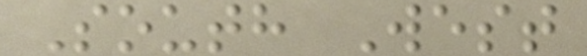South West
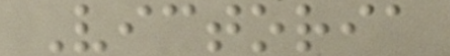Victoria
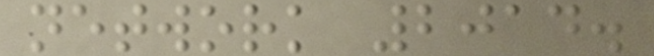network 2014.
